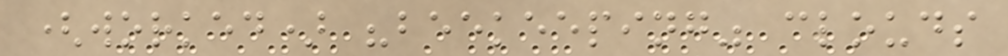(worked) "beekeeping" clouds
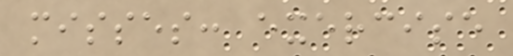misses: exercise
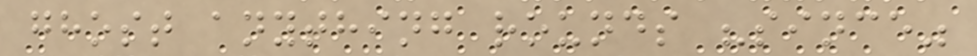ghost anything rounds "since"
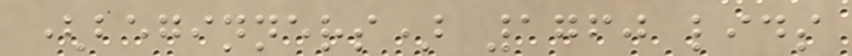(beginners) 1760 lids
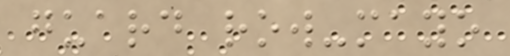guard row-mayo
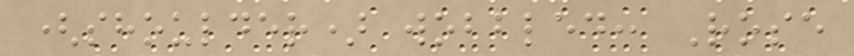(shoulder) wobbled: Rose
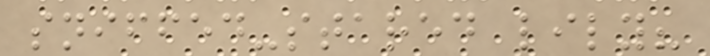sniffed-stared lily?
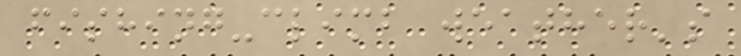fishing-climb weather's
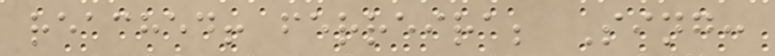reached! ferreira; Sing:
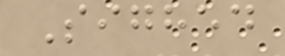Sighed
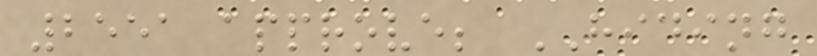2551 approve; HIDING
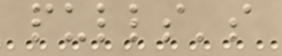pulls's
